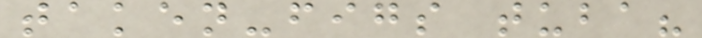taken-figs tuba?
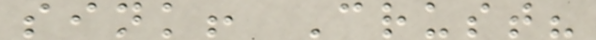sink! Crust?
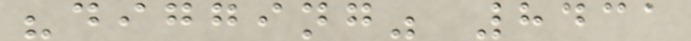"digging" 8431
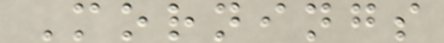Mornings
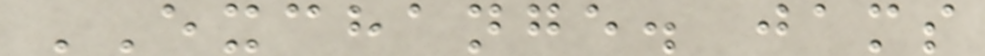EXCHANGE. jams
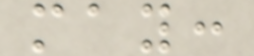may:
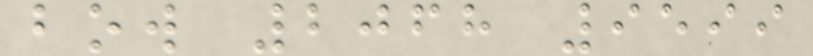bow 2068 9599
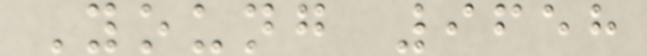Young 9658
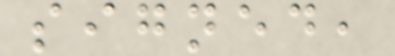signed,
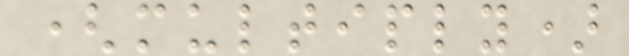(multiply)
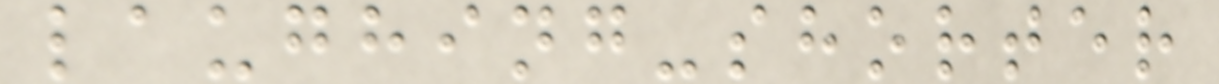laughing-shorter
